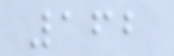162
